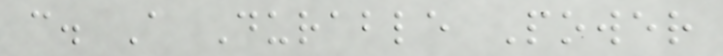c. A Durable Power
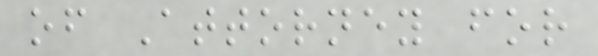of Attorney for
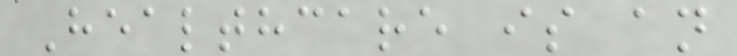Healthcare is an
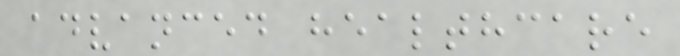advanced healthcare
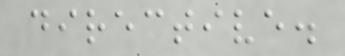directive.
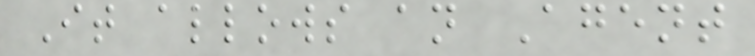It allows an Agent
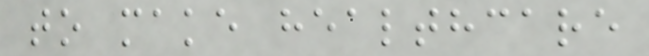to make healthcare
